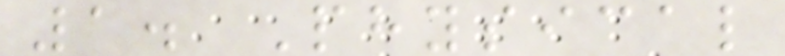1. Physical
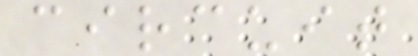circuit
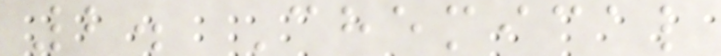2. Chemical
